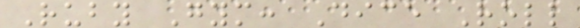Ruby Gym: Dice Roll
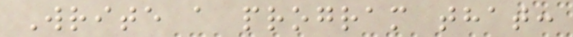Write a program that:
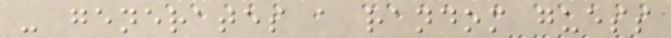- generates a random guess
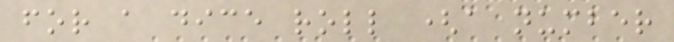for a dice roll (a number
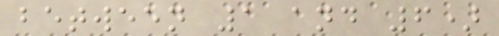between 1 and 6)
